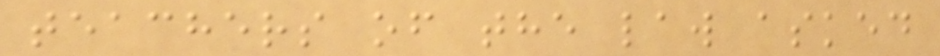teachers of the law asked
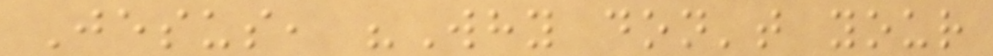Jesus, "Why don't your
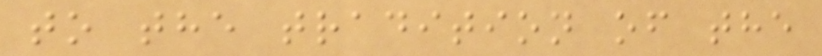to the tradition of the
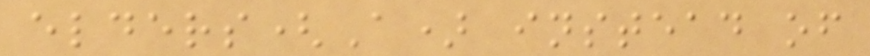elders(A) instead of
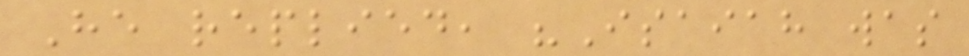He replied, "Isaiah was
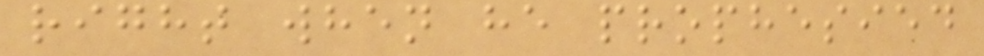right when he prophesied
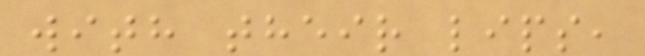with their lips,
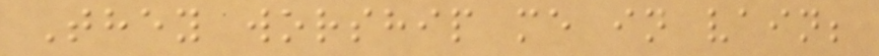They worship me in vain;
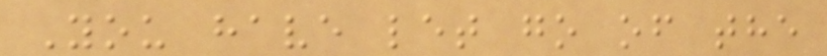You have let go of the
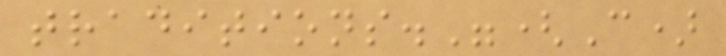traditions."(C)
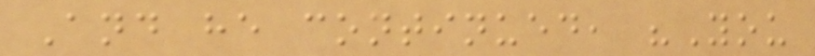And he continued, "You
